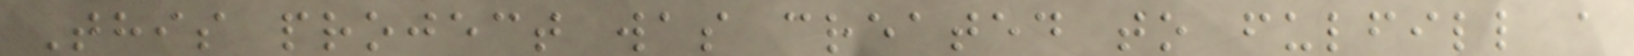This project was created to fulfill a
